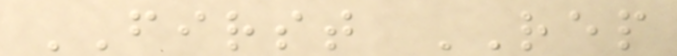FIRST REP
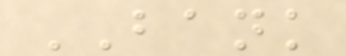BANK
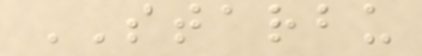STARBU
